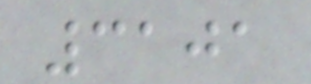3101
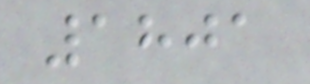1801
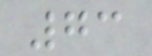73
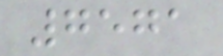7571
